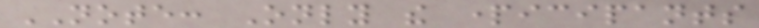NOTE: Only the participants
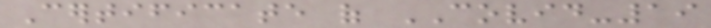Certificate of COVID-19
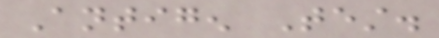Antigen Test.
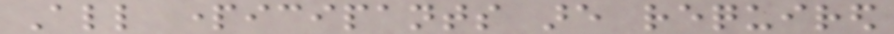All participants are required
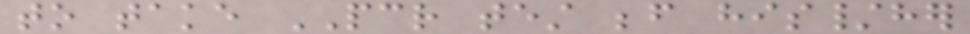to take PCR test before his/her
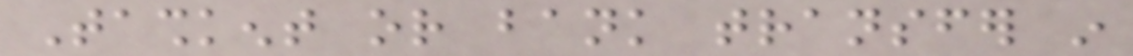Tashkent or bank transfer in
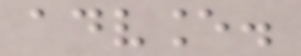advance.
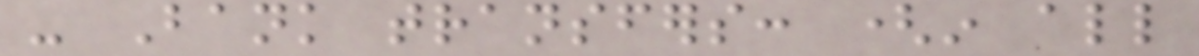- Bank transfers: (in all
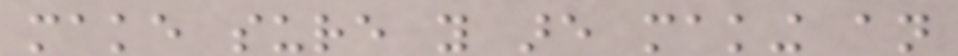make sure you are making an
